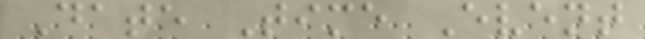Date Time Event
